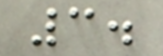3.
